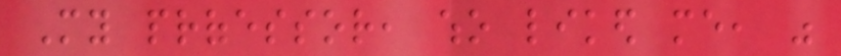My professor, who liked me, was
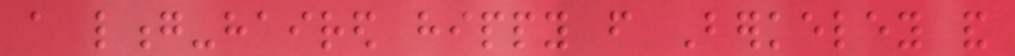a long-haired hippy from Berkeley and
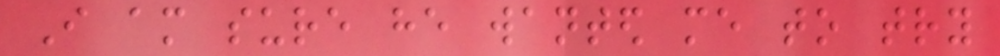I am sure he wanted me to try
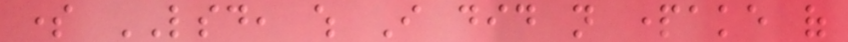some LSD, which I did not partake of
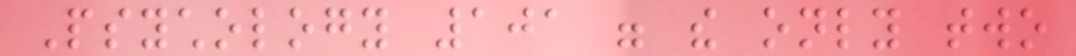Psychology 101 were the only two
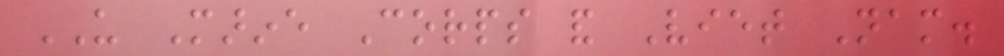US Marine Corps and Viet Nam.
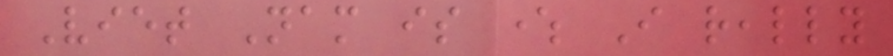Viet Nam is where I really
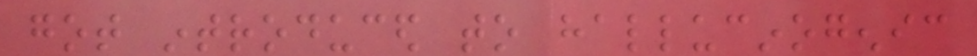got introduced to hallucinogenic
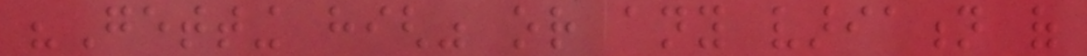"Getting high" or any variation of
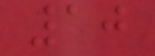10
